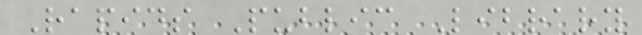Rapids Public Library
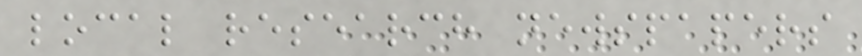local research newspapers
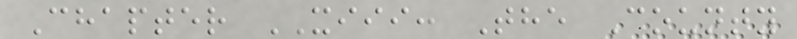Chapter XIII: The County
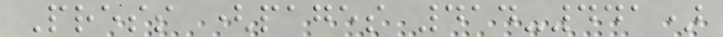Press (pages 414-441)
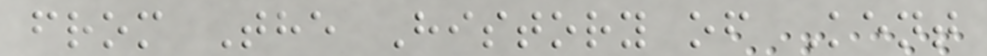from The History of Kent
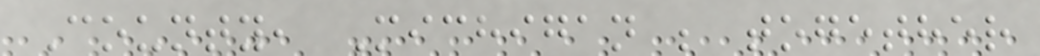County, Michigan ; together
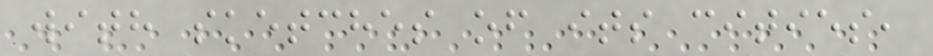with sketches of its cities,
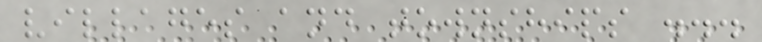villages and townships ...
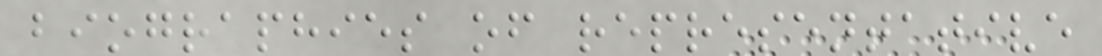biographies of representative
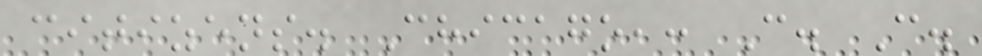citizens. Chicago,: C. C.
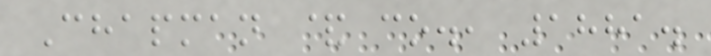Chapman & co., 1881.
